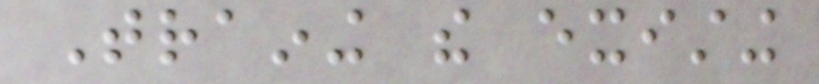Training the existing
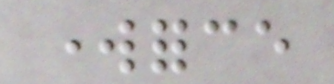workforce
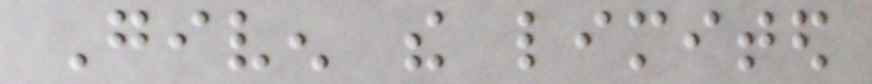Given the limited
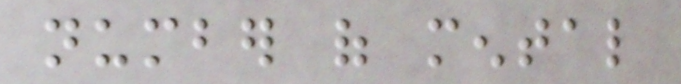number of mental
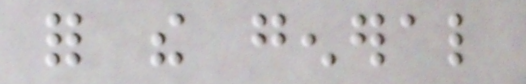for the general
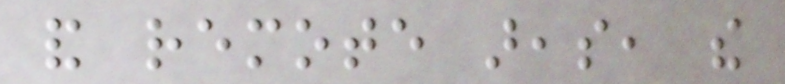and remote areas, the
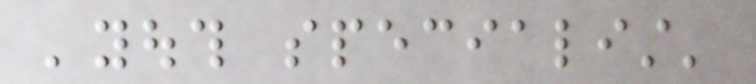'youth specialist'
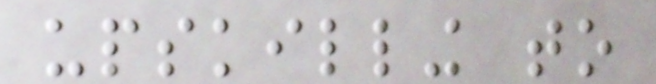upskilling to
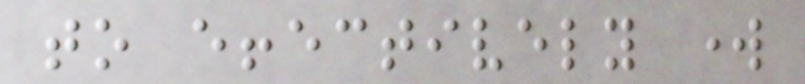to effectively work
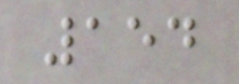154
